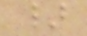}
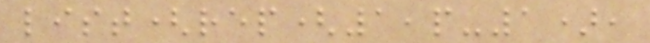list(rep(1,p-1),
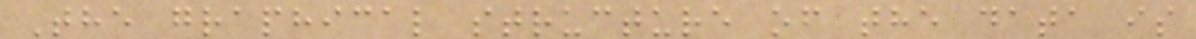The graphical structure of the data is
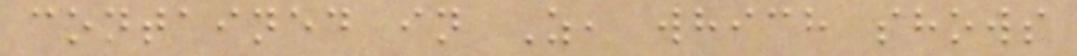contained in Z, which shows
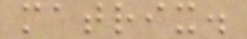matrix.
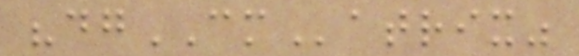"dgCMatrix"
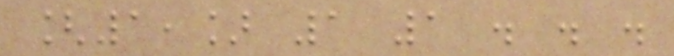[1,] 1 1 . . .
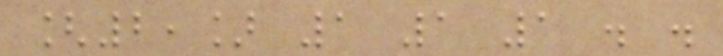[2,] 1 1 1 . .
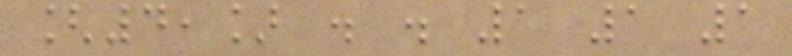[4,] . . 1 1 1
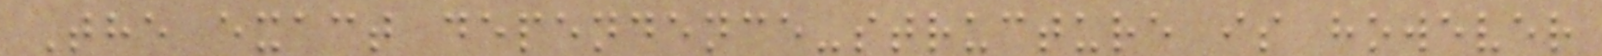The exact dependence-structure is however
